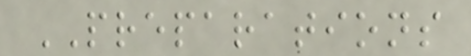PREPARATIONS
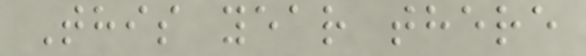This year there
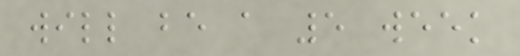will be a 5 week
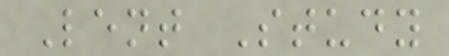Lent Study
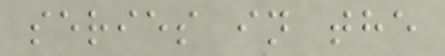series in the
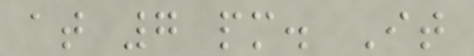at 7 pm. It
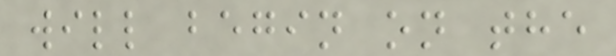will begin on the
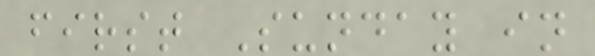first Sunday in
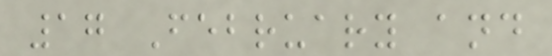17 February and
